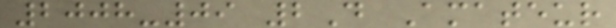2008-09 2D Amateur
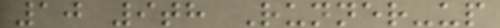10 9th Runner-up
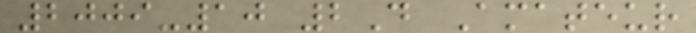2009-10 2D Amateur
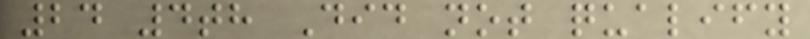24 4th Did not qualify
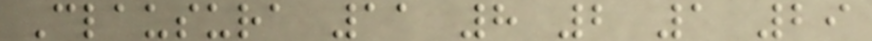Clausura 11 8 2 1 29
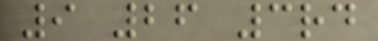9 26 3rd
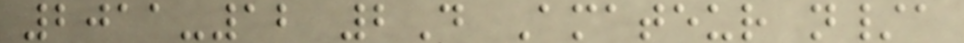2011-12 2D Amateur n/a
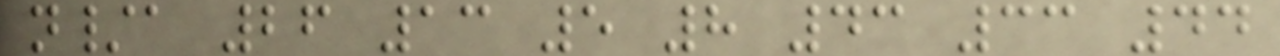n/a 26 13 5 8 43 33 44
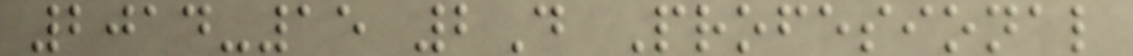2014-15 2D Profesional
